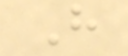H
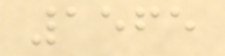1565
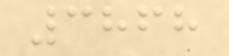3868
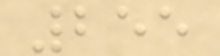255
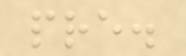pre.
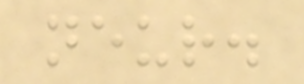neur.
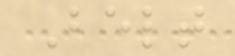Belt
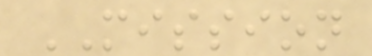MISSION
